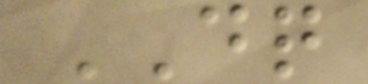DQ
